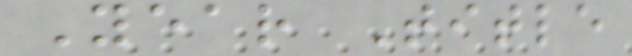Year Title
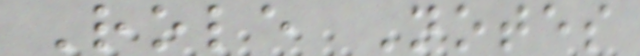Role Notes
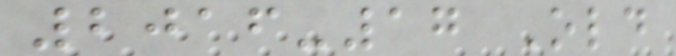2016-17 Old
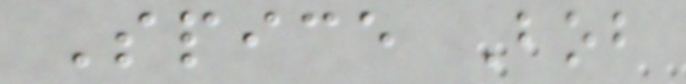Spice Bob
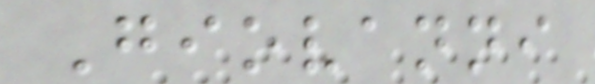Giovanni
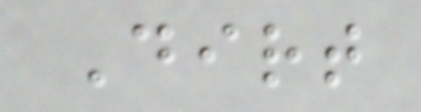Dirt
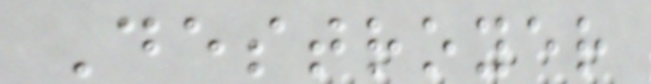Destroyer
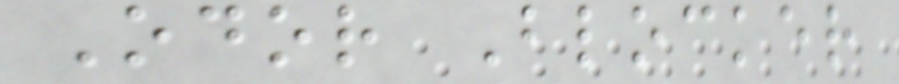Odor Blocker
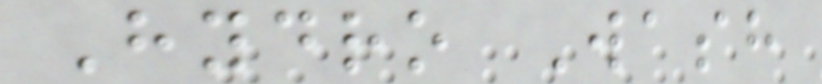Hydro Wash
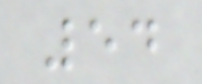54
